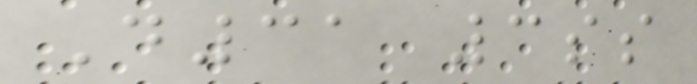D31 3ss
